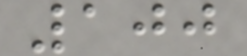100
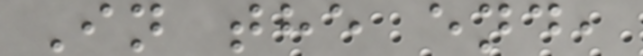In the end,
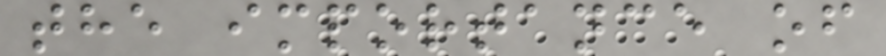the importance of
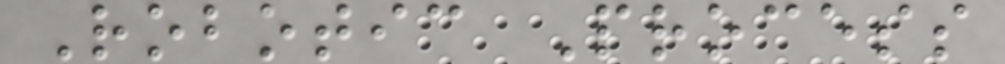Robotic Process
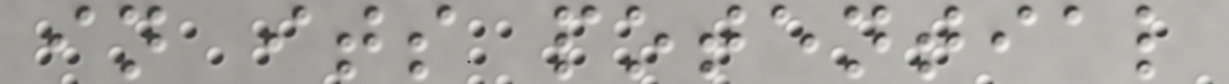in its potential
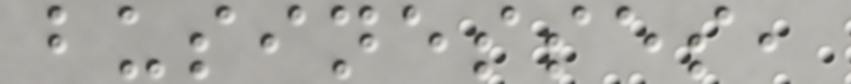businesses,
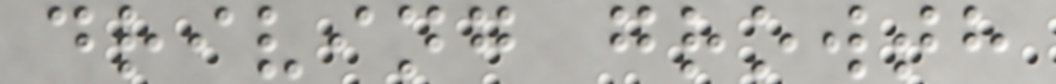driving growth
